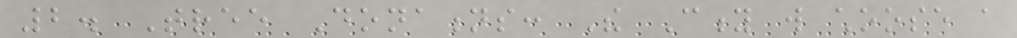2. Tree Donations: The City will choose a
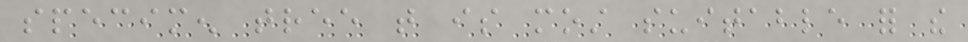specimen tree that is most suitable for the
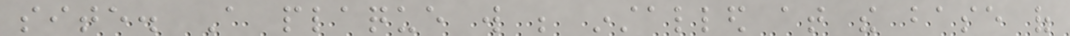site. A plaque will be installed at the base of
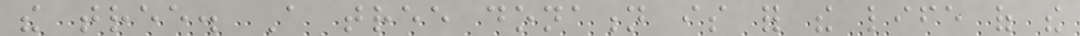the tree. A tree donation is for the life of the
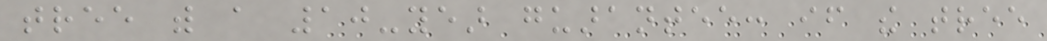tree with a 10-year guarantee: if the tree
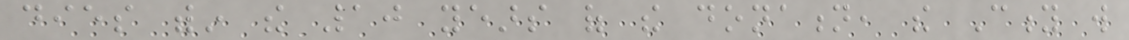dies within the 10 years of the donation, the City will
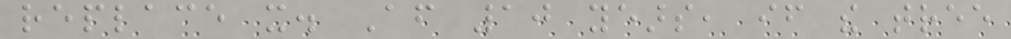replace it. After 10 years, if the tree
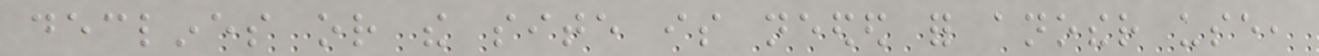declines or the site is needed for another use,
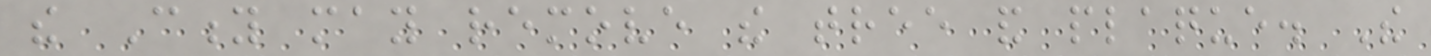the City may remove the tree and plaque. The
